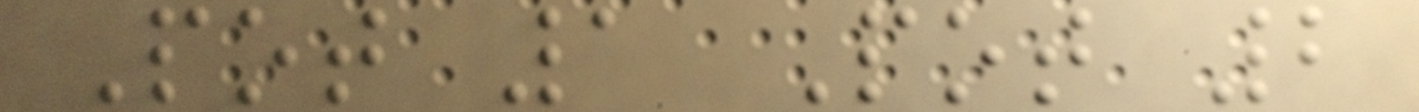Pot 1 Pot 2
